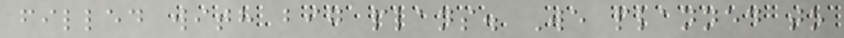filled with big plans. We planned to
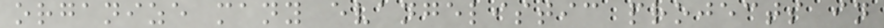organize many evangelistic projects in
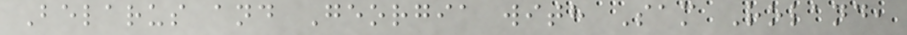Belarus and Georgia with Sam Roland,
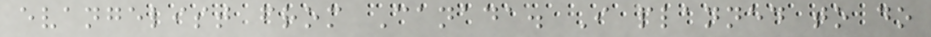evangelist from Canada. I planned to do
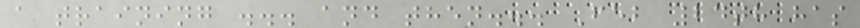a training ... and then... Feb 24th has
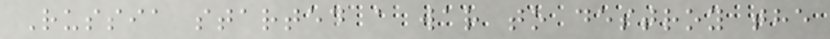Russia started a war to destroy the
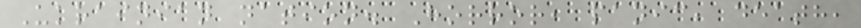Ukrainian nation. Horror, panic, death,
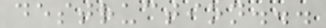destruction...
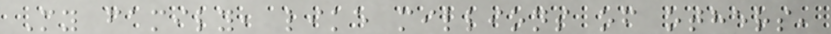My family, like millions of others,
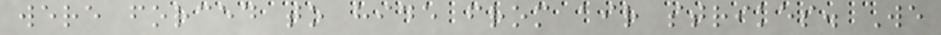were forced to hide from air strikes. We
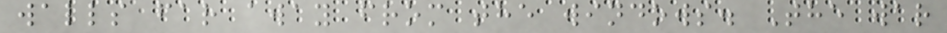walls far away from the windows. The war
